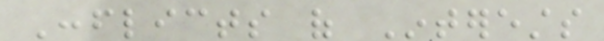Conflicts of Interests
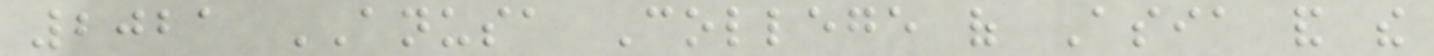2021 ANUSA College of Asia and the
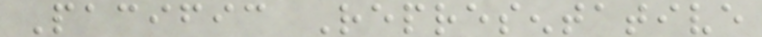Pacific Representative
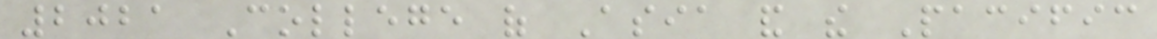2021 College of Asia and the Pacific
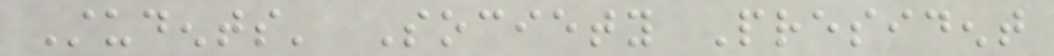Students' Society President
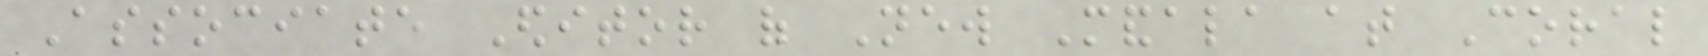Associate Editor of New Mandala at Coral
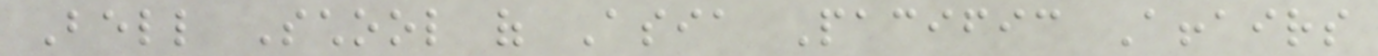Bell School of Asia Pacific Affairs
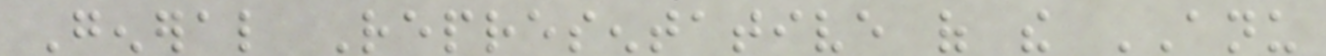General Representative of the ANU
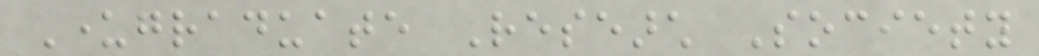Undergraduate Research Society
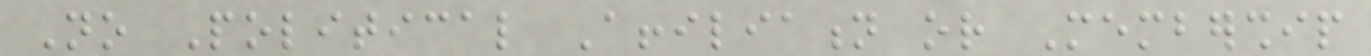No Political Affiliation or Membership
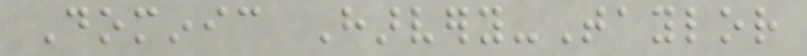Dominic Harvery-Taylor
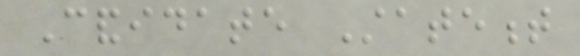Candidate Statement
